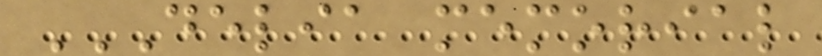DELIA MEMORIAL
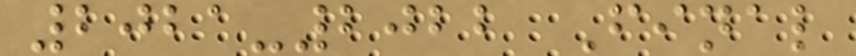2021-2022 Final
